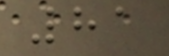81
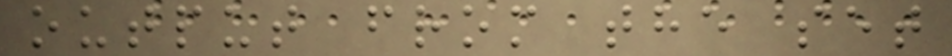output from the set
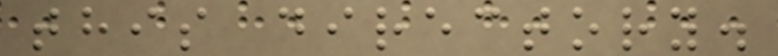this directory.
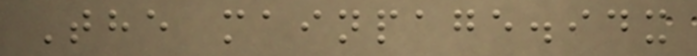The mainpage.idx
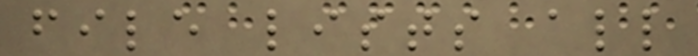file lists all
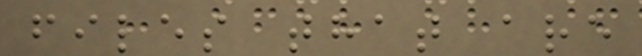files that are
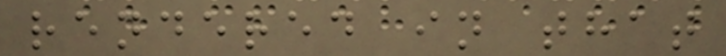rendered in that
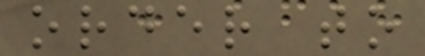order to
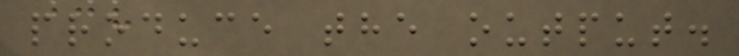produce the output.
